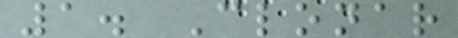1. Clonar
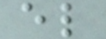el
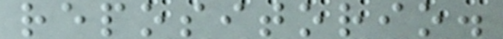repositorio.
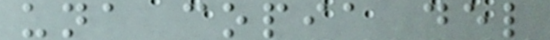una copia del
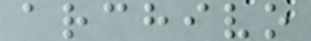archivo
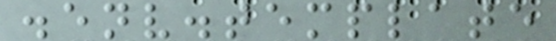.env.template
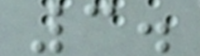3.
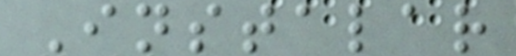Instalar
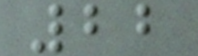22
